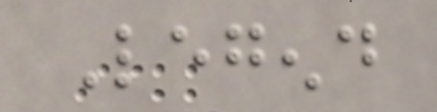Legend
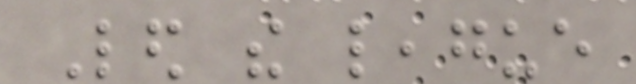Led the league
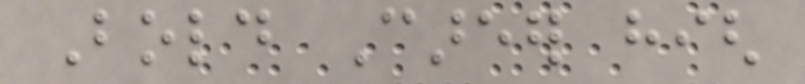Bold Career high
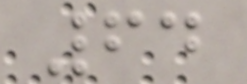64
